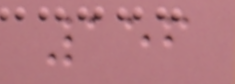156
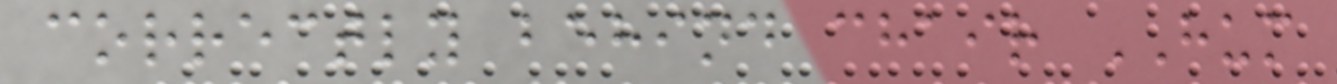correctly behind chair HUM
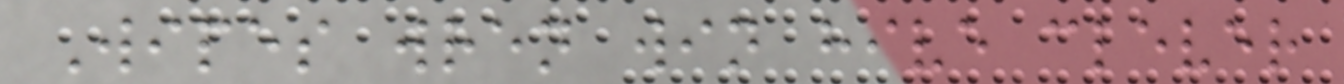Wipes wren win hive clever
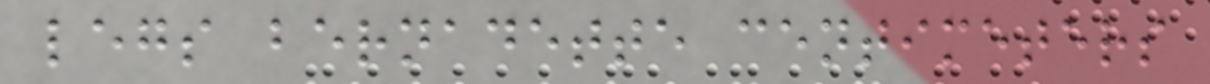legs bernadette centimeters
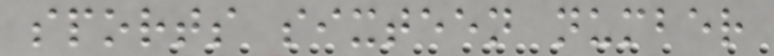sports sixteen number
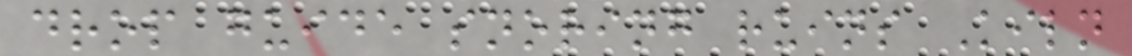drop guide snoring ruins Kiln
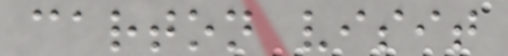carton visit
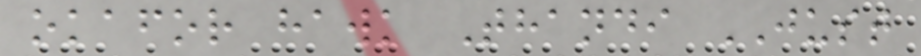okafor hawk Thandi JUST
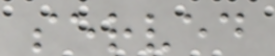served
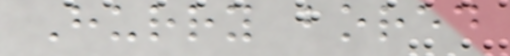Hurry bored
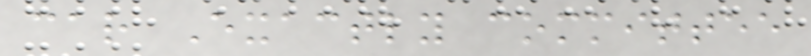car Exactly committee
